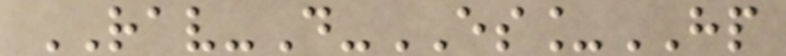RAV-D-ES_HP
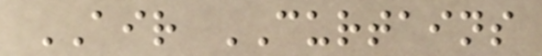AIR CURTAINS
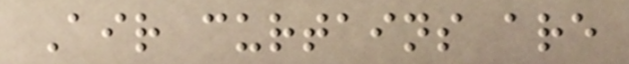Air curtains are
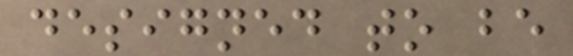designed to be
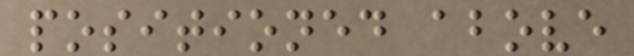positioned above
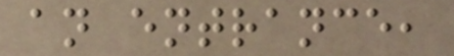an entrance,
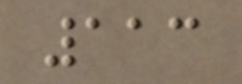113
